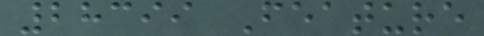28399 Feature
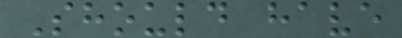Should have
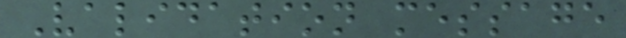Validation message
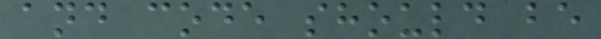and code should be
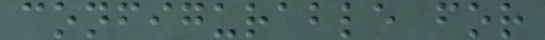configurable for
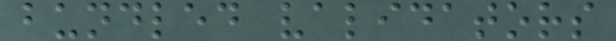bundled validators
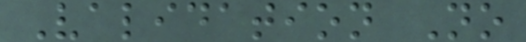Validation No
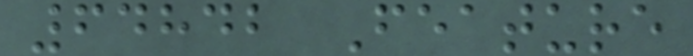64842 Feature
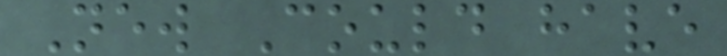New Could have
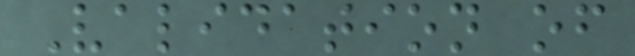Validation of
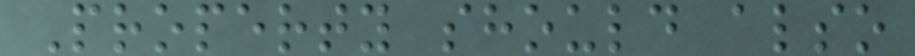Property should also
